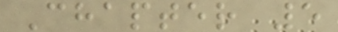Chapter 5
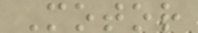Motor
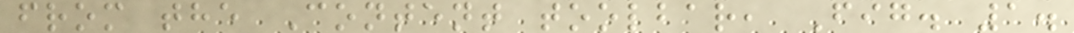from the Content toolbar, Fig. 1.
